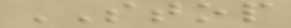STOP
